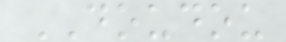DOUDOU
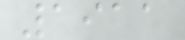1911
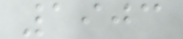1903
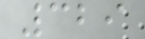329
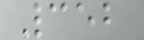352
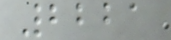2221
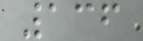136
